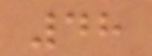48
